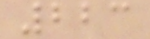223
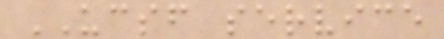UCSF service
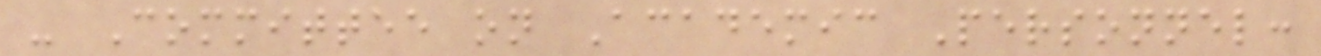- Committee on Academic Personnel:
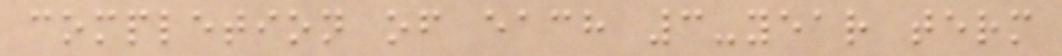completion of each 3-year term
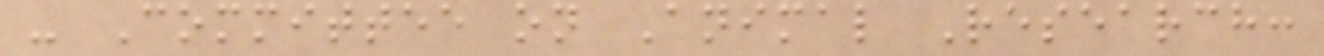- Committee on Animal Research:
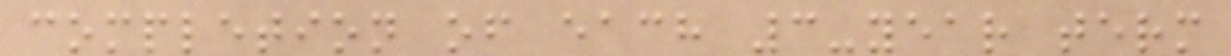completion of each 3-year term
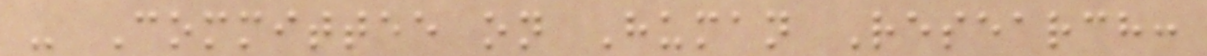- Committee on Human Research:
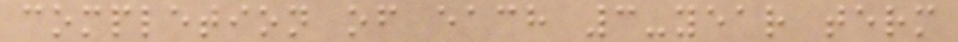completion of each 3-year term
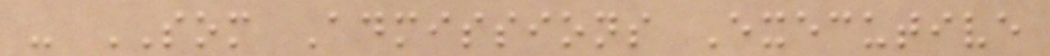- SOM Admissions Executive
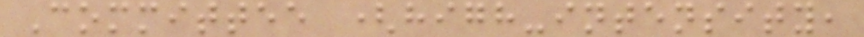Committee (high-intensity,
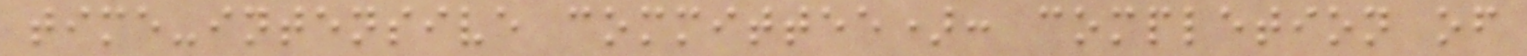time-intensive committee): completion of
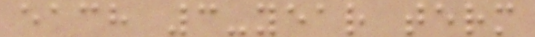each 3-year term
